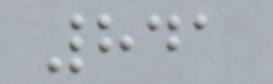841
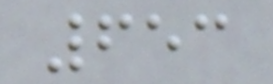653
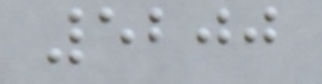5200
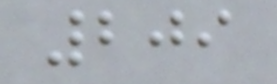209
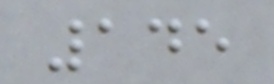145
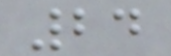24
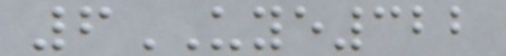6UYE322
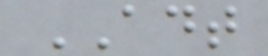ADT
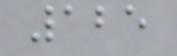125
